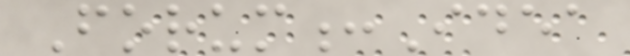Forum:Idea
